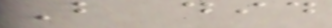But did
